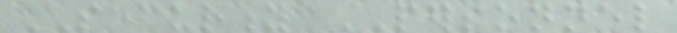SECURITY PERSONNEL
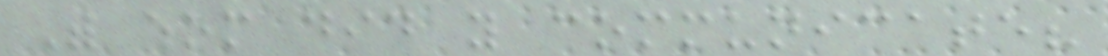With whom did you communicate?
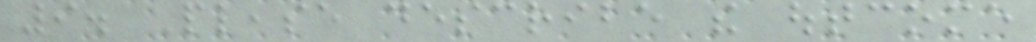9. Please describe the outcome
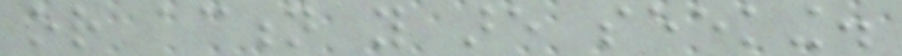or action you are seeking.
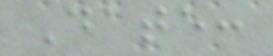Date:
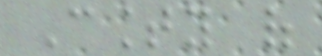County of
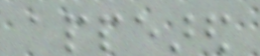appeared
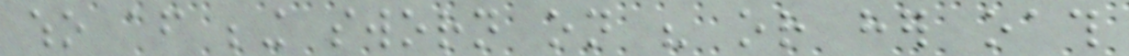who after being sworn on his or her oath
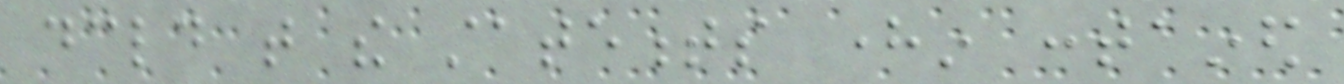declared that the statements herein contained
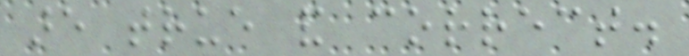are true and correct.
